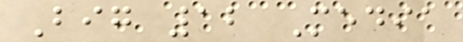Big 12 Media
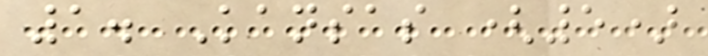1. Kansas (5)
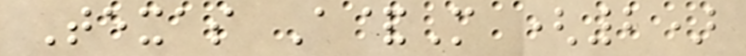Texas A&M (2)
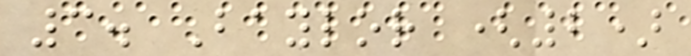3. Baylor (2)
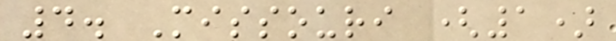4. Missouri (1)
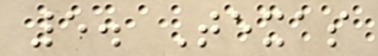5. Texas
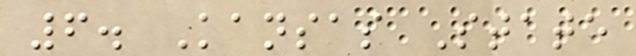6. Kansas State
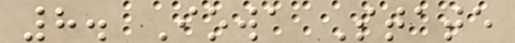8. Iowa State
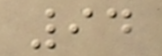94
